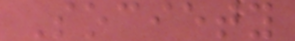Society
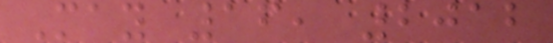May 16, 2012
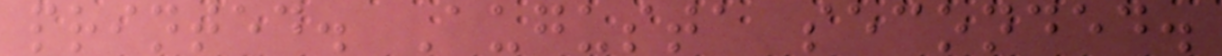printed. Augusta seconded.
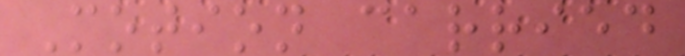Motion carried
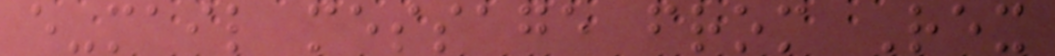e-mail message from Rex
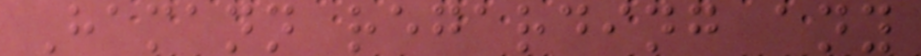Hamann regarding any
